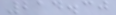214.30
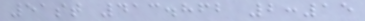51st 413.862 2:15
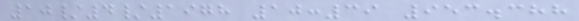10/4/1978 10:39 953.388
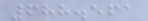688.561
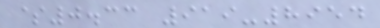$0.33 919-8954
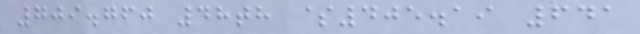709.760 48th $405.19 641
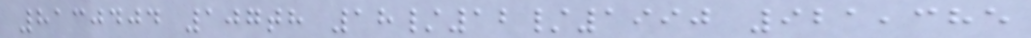8130404 107th 18/12/1990 921,385
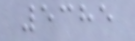5385
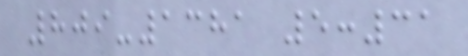809-1381 5:31
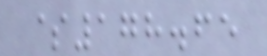$178.65
